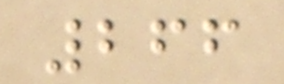266
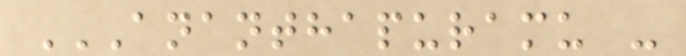ANANTHAPURAMU -
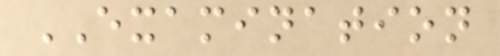EXAMINATION
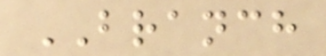BRANCH
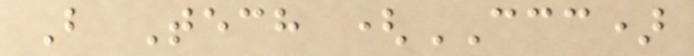B Tech (CCC)
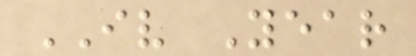IV Year
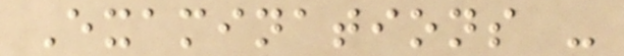Examinations -
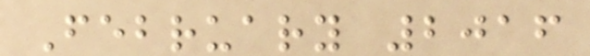February 2016
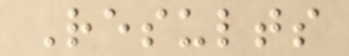Results
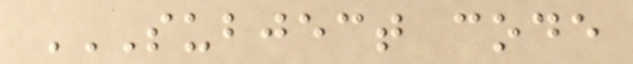SUBJECT CODE
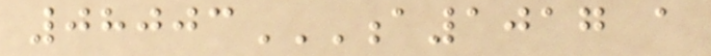08003A1017 A
